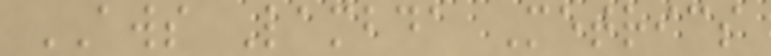AWS Lambda Metrics
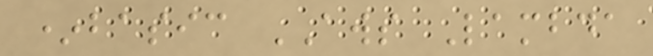*basic AWS Lambda
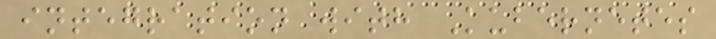integration with Kubernetes
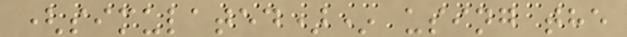(simulated)* using the
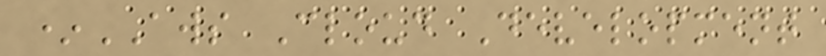*AWS Cloud Development
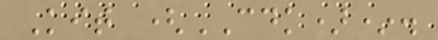Kit (CDK)*.
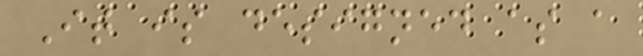It is designed as a
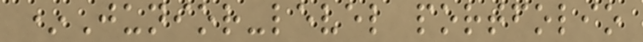*Junior-level portfolio
